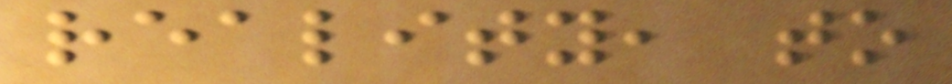reality, to
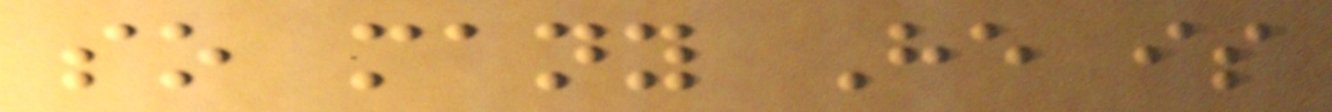so many He is
